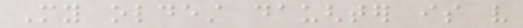My oldest daughter is very
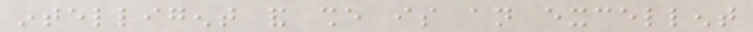intelligent and she is an excellent
